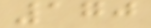170
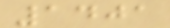1401
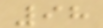98
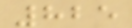825
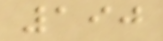190
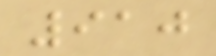910
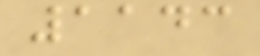1143
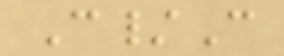C/C
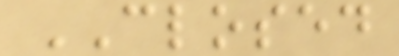CLOSED
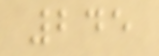245
